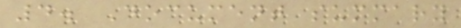4. Document summary
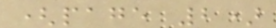(page 2)
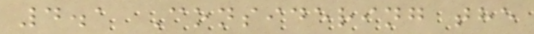4.1 Considering the
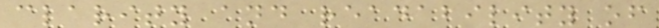clarity and readability of
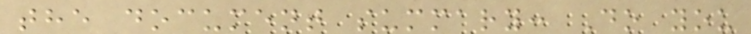the document summary: Do you
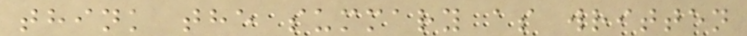think the summary as written
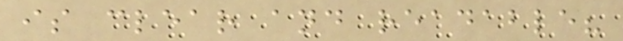is clear and readable?
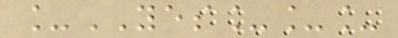_YES___
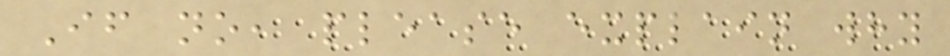If no, please explain why
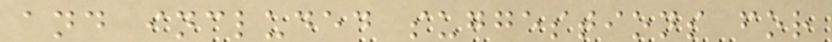and included suggestions for
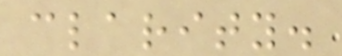clarity.
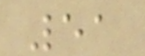51
